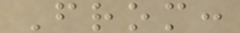From:
